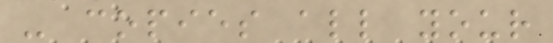- copies all your
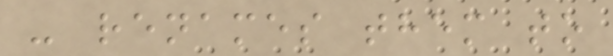- renames them to
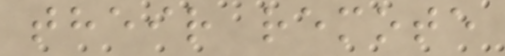their remote
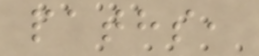paths,
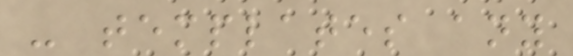- templates any
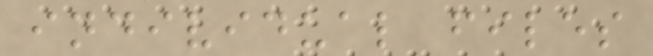individual files
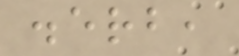.erb,
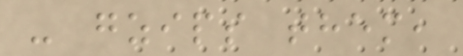- gzips them,
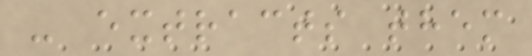- extracts them
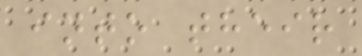into their
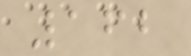162
